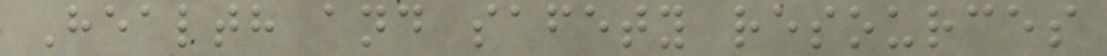Health and safety resources
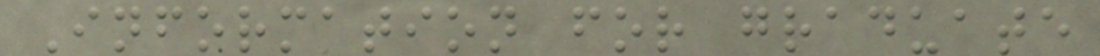Information for graduate
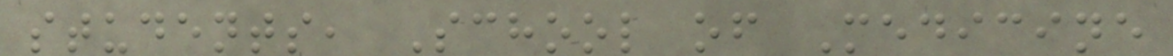students, School of Medicine
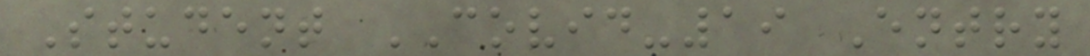Student COVID-19 Entry
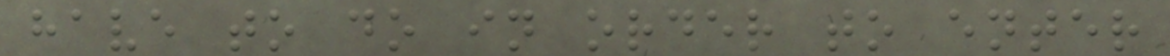have to do in order to enter
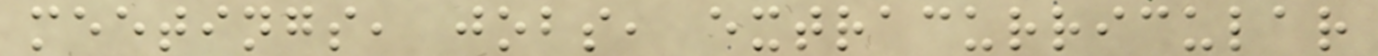meetings, jobs, extracurricular
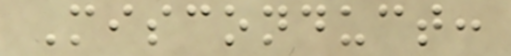Misconduct:
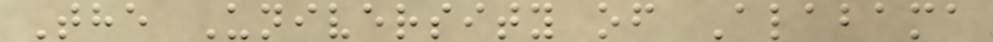The University of Alabama
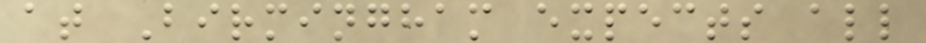at Birmingham expects all
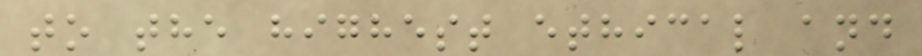to the highest ethical and
